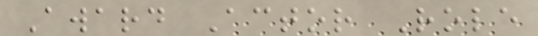Award Actor Role
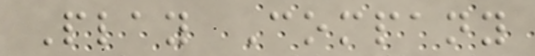Play Company
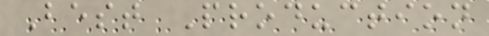Best Production
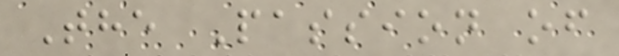The Passion of
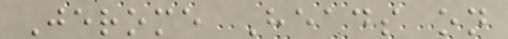Jerome Heads on
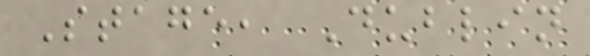Stage, Dublin
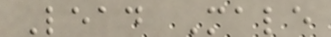Lead Male
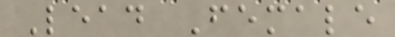Lead Female
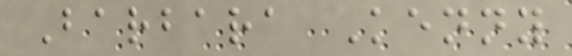Barbara Kenny
